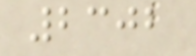2302
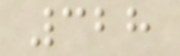328
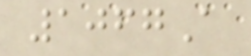1067A
